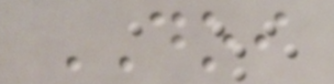DOI
